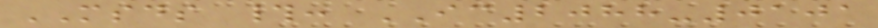MSDS #: IC2088-0101
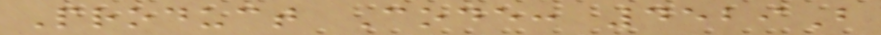Product Code: 4529B
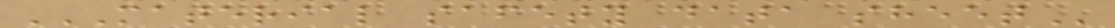MATERIAL SAFETY DATA SHEET
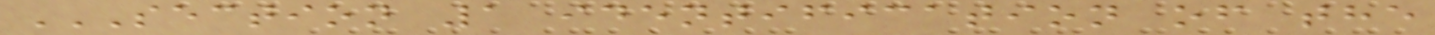SECTION 1 IDENTIFICATION OF THE
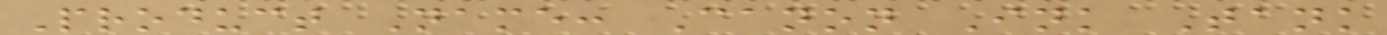Product Name: Canon Ink Tank
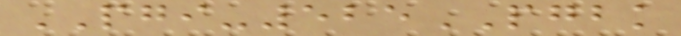PGI-525PGBK
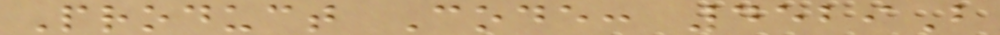Product Code: 4529B
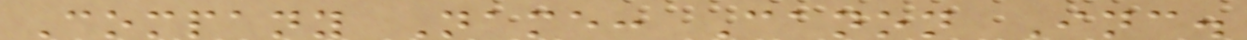Company Name: Canon Inc.
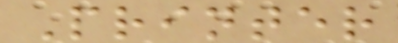Printer
